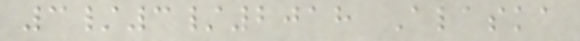3/3/2018 Alaska
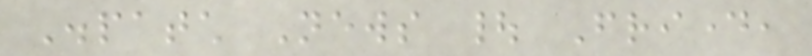Dispatch News | Friday,
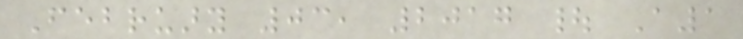February 03, 2017 | A1
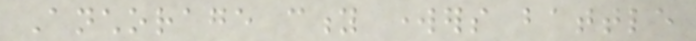Anchorage city workers battle
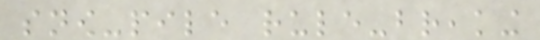snow-pile rule-breaking
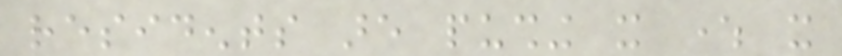residents are pushing it where it
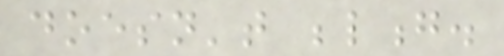doesn't belong.
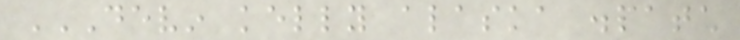DEVIN KELLY ALASKA DISPATCH
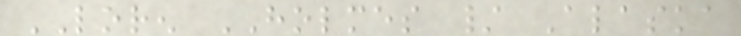LOREN HOLMES / Alaska
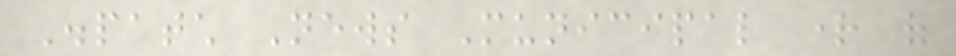Dispatch News Municipal right of
